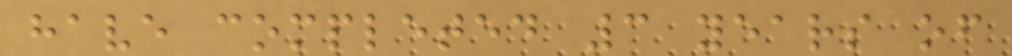have completed 3 years of
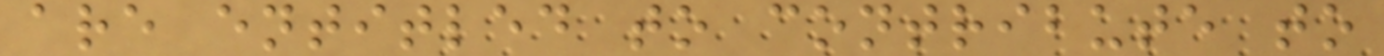are entitled to contribute to
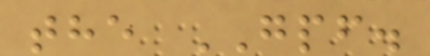the GPF.
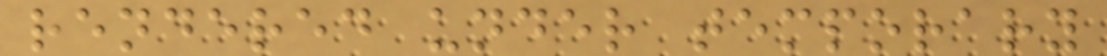rendered under temporary
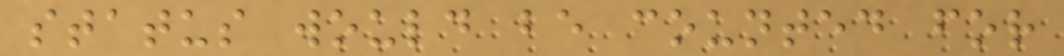status would be counted for
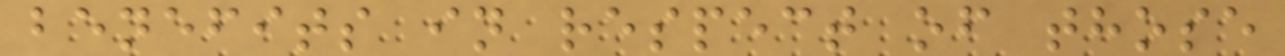benefits in respect of those
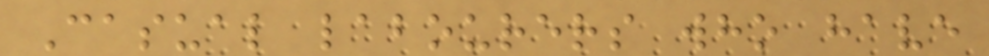Casual labourers who have
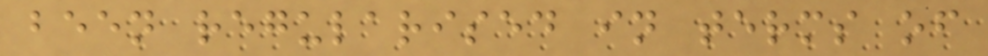been regularised in terms of
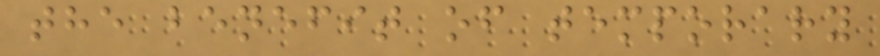the benefit of temporary
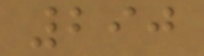290
